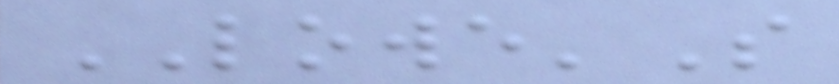LOWE'S
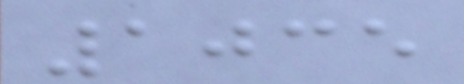1035
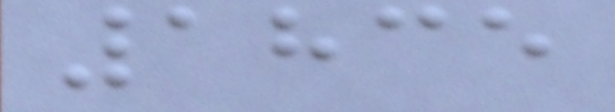1835
